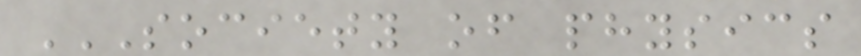SOCIETY OF PHYSICS
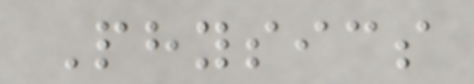Physics
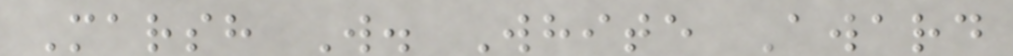Marsh W. White Award
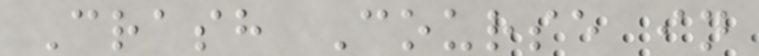Crash Course in
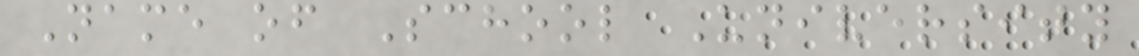Name of School University
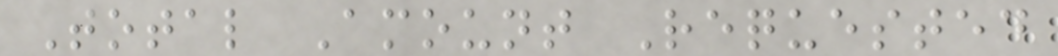Total Amount Requested
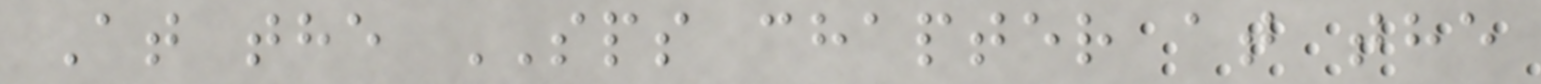At the SPS chapter at the
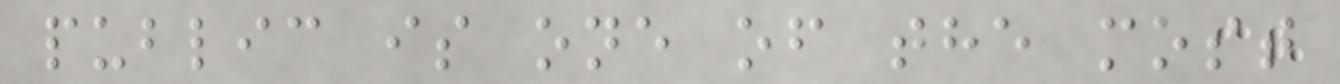public is one of the most
